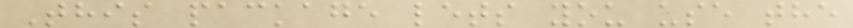This package lets you use the
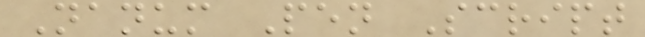Nanum Pen Script
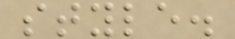style.
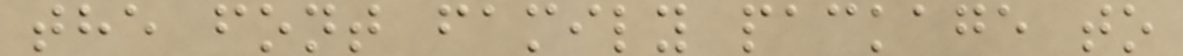the font family package to
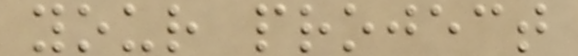your project
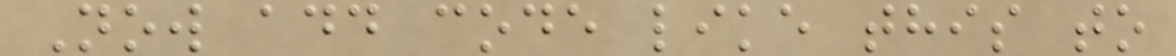Now add code like this to
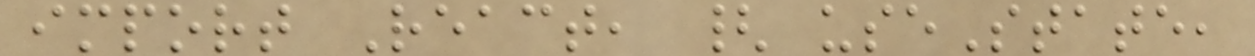import React, { useState,
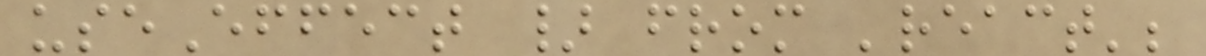useEffect } from 'react';
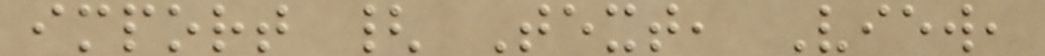import { Text, View,
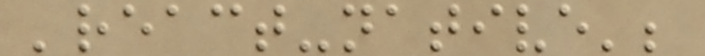'react-native';
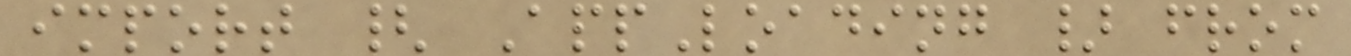import { AppLoading } from
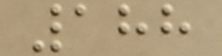188
